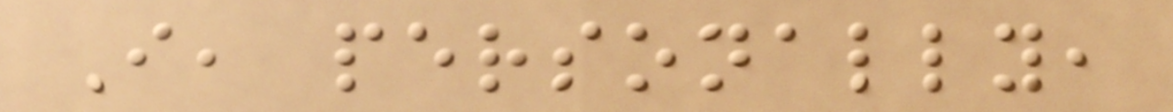I, personally,
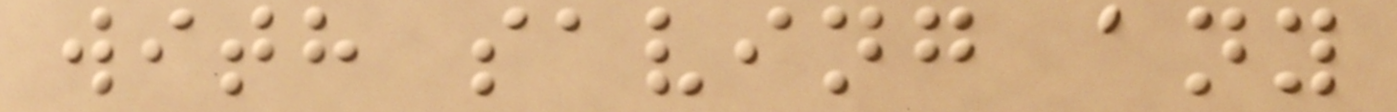with saving any
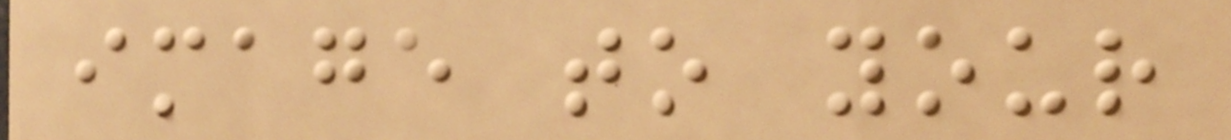image to your
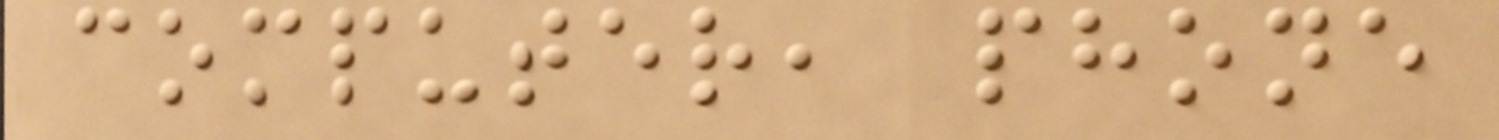computer, phone
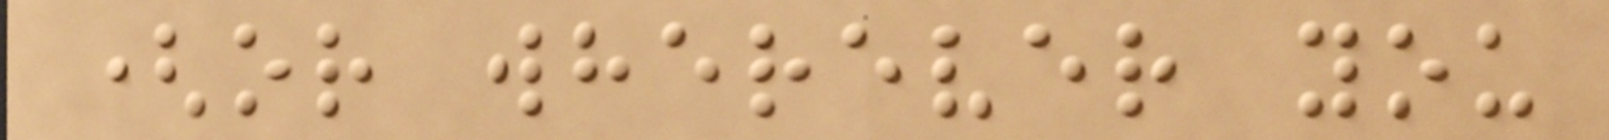(or wherever you
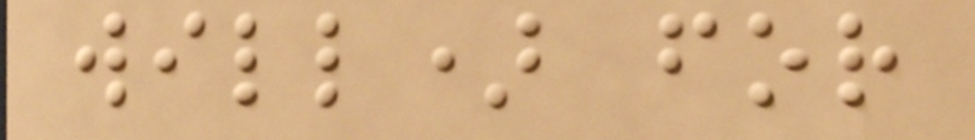will) for
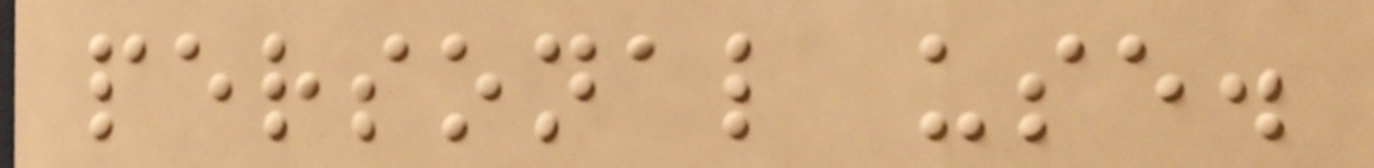personal use.
